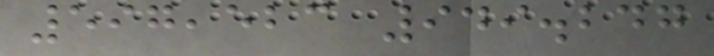597,523 949.247
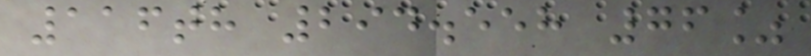116th 294.558 76%
